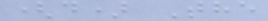(d) The
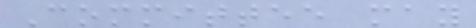Committee may
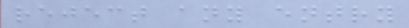reject any entry
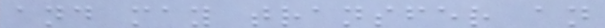and may transfer an
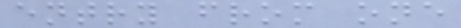entry from one
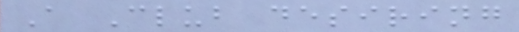A Club desiring
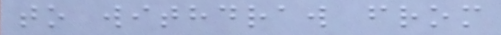to withdraw from
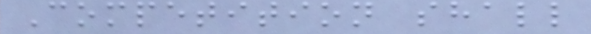Competition shall
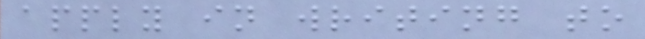apply in writing to
